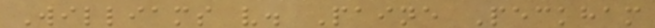Williams v. Paine Peckham
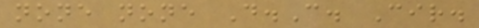none none D.C. Cir.
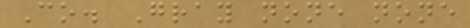Co. Gray none none
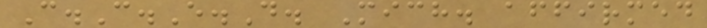C.C.E.D. Mich. affirmed
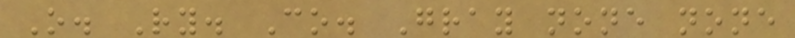O. Ry. Co. Gray none none
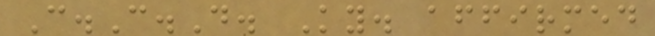C.C.D. Ky. affirmed
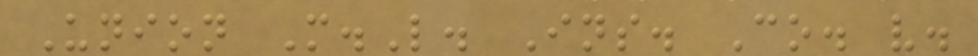Union M.L. Ins. Co. v.
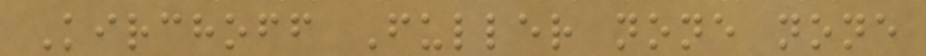Kirchoff Fuller none none
